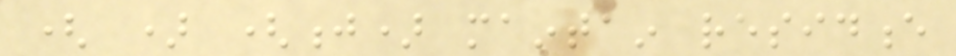( ) (j) maintain residence
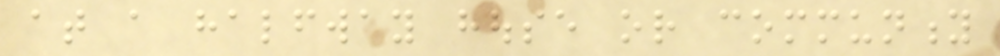at a halfway house or community
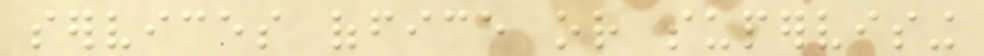services office or supervising
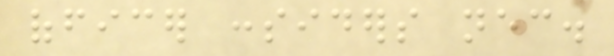officer considers necessary.
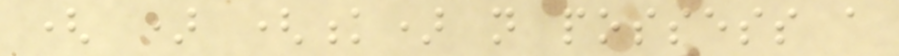( ) (k) not possess a
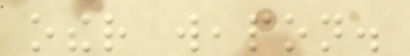other weapon.
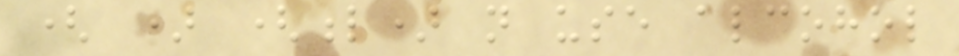( ) (l) not use alcohol
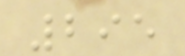295
